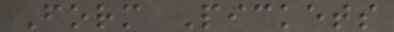Form Pickets
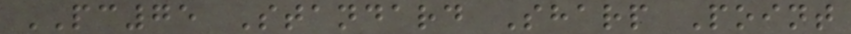PC75 Standard Sharp Point
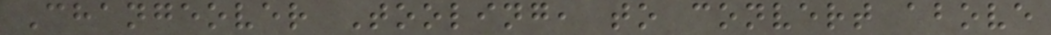Changeover Tooling, to convert above
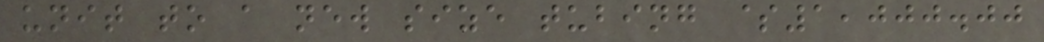unit to a new size tubing $1,000.00
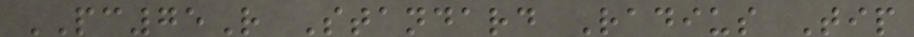PC75R Standard Radius Tip
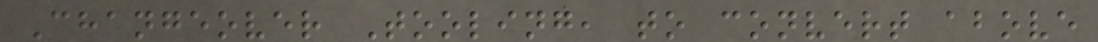Changeover Tooling, to convert above
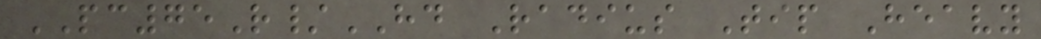PC75R/HD Radius Tip Heavy
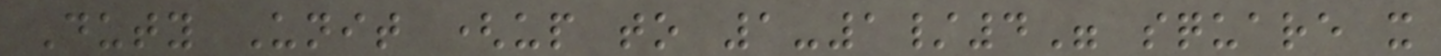Duty Unit (up to 1-1/4" square x
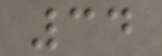34
